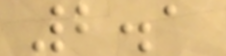2.1
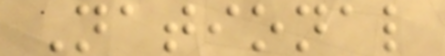National
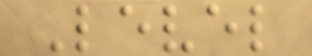Level
